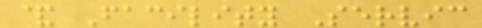& Facility Servic
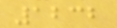1232
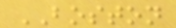BOSTON
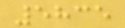5835
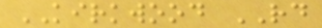KIRKWOOD RD
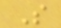S
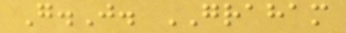G.J. GRAHAM
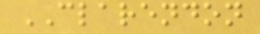CLARENDON
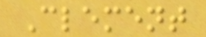Clement
